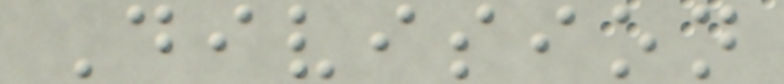Division
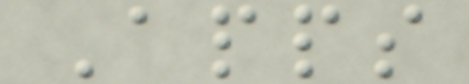Apps
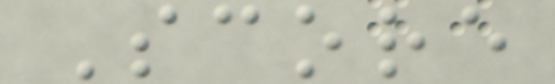Score
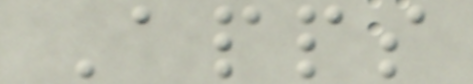Apps
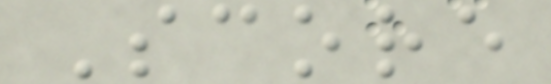Score
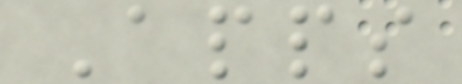Apps
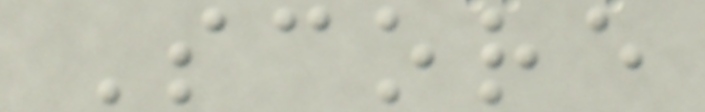Score
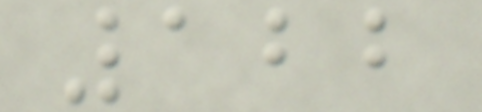122
